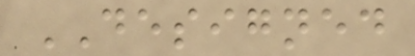DESIGNED
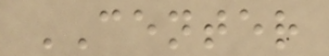CENTER
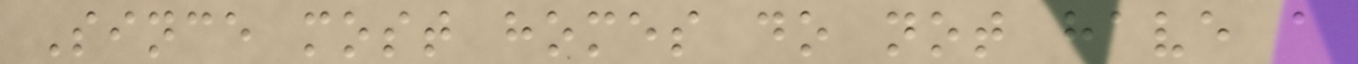Since most homes do not have a
